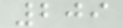209
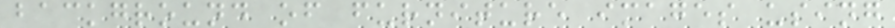background of furniture images using
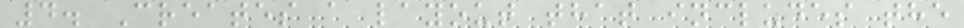4. Creates a layout that includes the
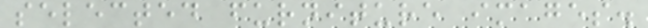selected furniture images.
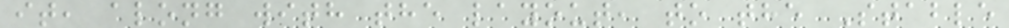it, along with the layout, to the Stable
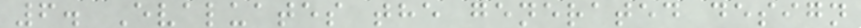6. Evaluates the generated design
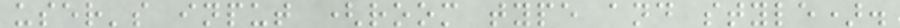user's input (room type and style).
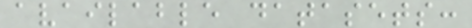available datasets:
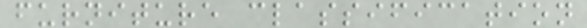furniture classification
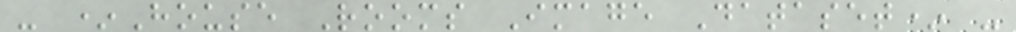- *House Rooms Image Dataset* -
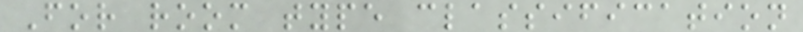For room type classification
